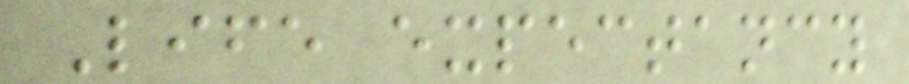Life expectancy
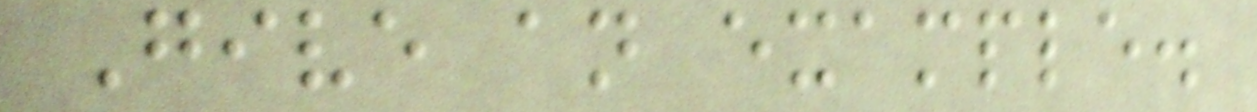Give an example.
